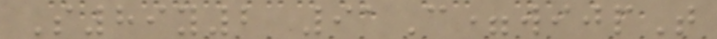S89y2 91C=wijpT
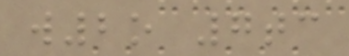w2o 7tc
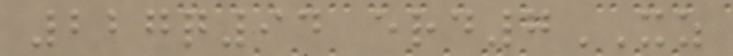227q94 erd7XZ
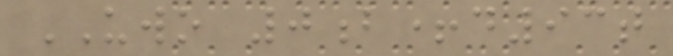UWO 0b+d93t
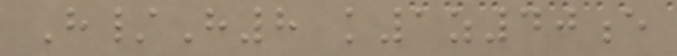H/H8 k1z40e
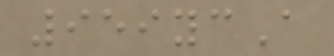959ycA
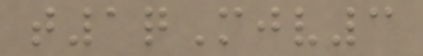t1qMjv3
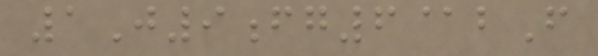1J9fg6@bF
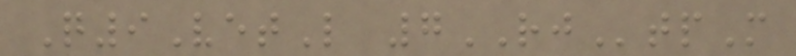Q9VetL 7RJtpM
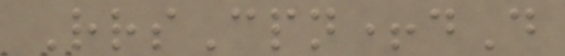RrsCpn+dD
